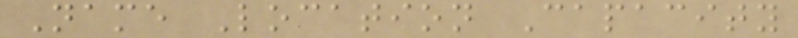Name Location Capacity
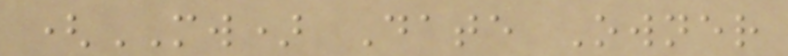(MW) Date Owner
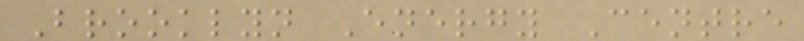Brooklyn Energy Centre
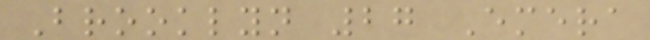Brooklyn 27 Emera
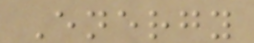Energy
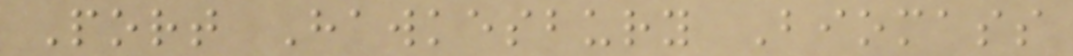Port Hawkesbury Biomass
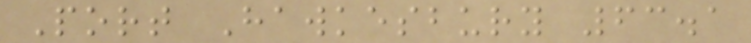Port Hawkesbury 63.1
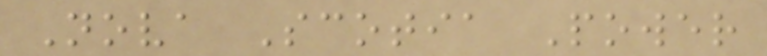Nova Scotia Power
